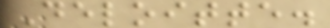Deloitte.
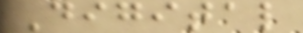Digital
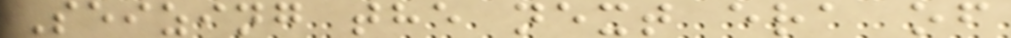Seizing the next era of
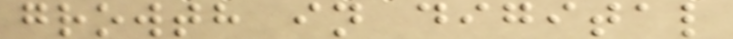growth in digital
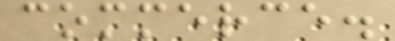commerce.
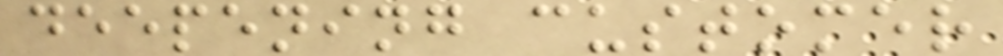deepening customer
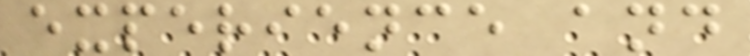experience and
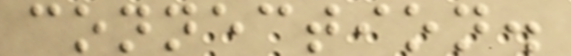connection.
